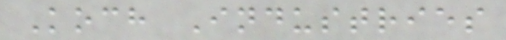Koch Industries
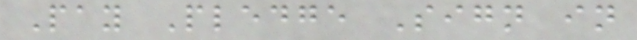Pay Pledge Sign in
